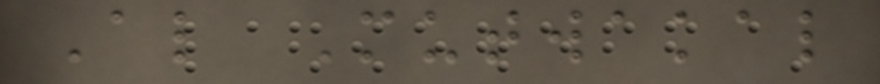Al Mutwakal
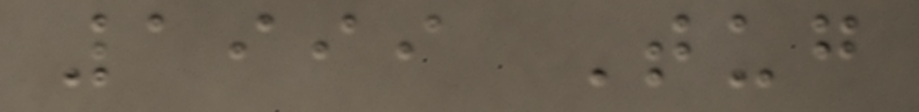1999 Tug
